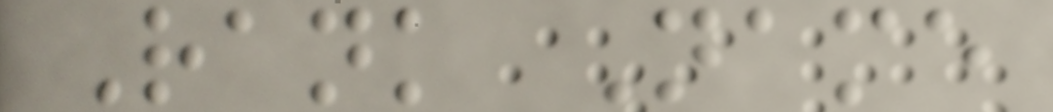Rank Name
